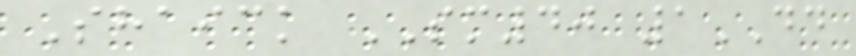Shaick SM40 1DD
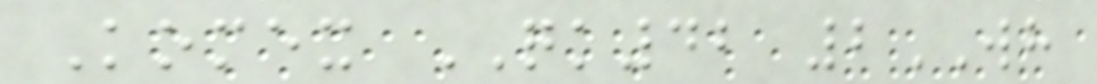Komex QK42 2WH
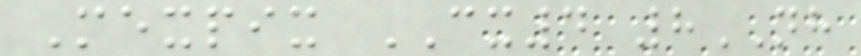Mexpix CX4 8NH
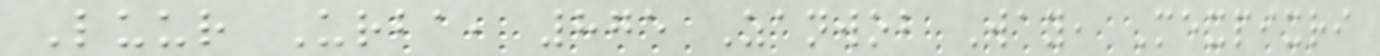Luur Urba, 875 Zanwob Way, Mexpixri
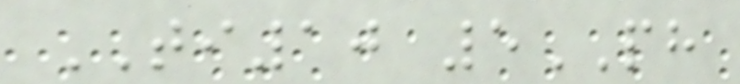TI10 5PH
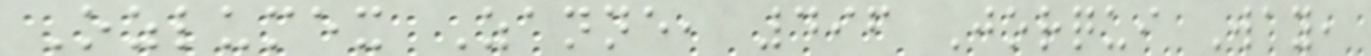Ozlumex Zanne, 496 Jorqui Way,
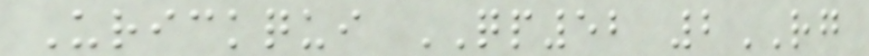Urickqui QP52 2RG
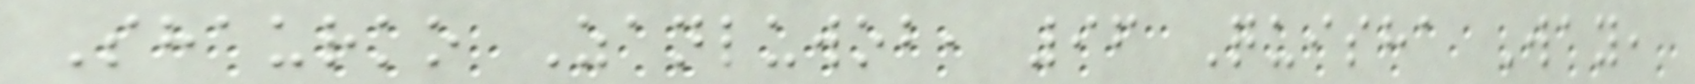Shaurko Zanluwob, 96 Quisha Way,
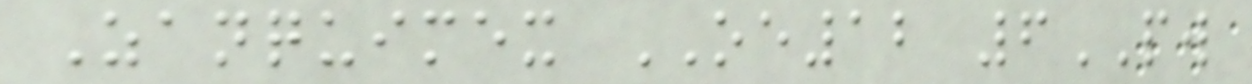Zanquimex OE12 6PW
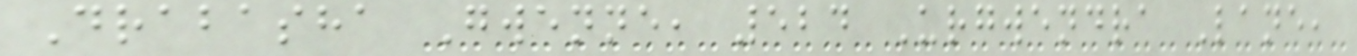Drabasha Gwenne, 524 Urgwendra Lane,
